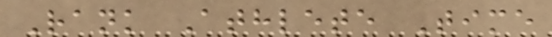Rank Athlete Time
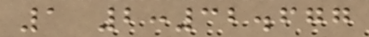1 2:32.677
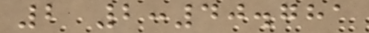2 2:40.781
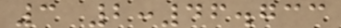3 2:46.733
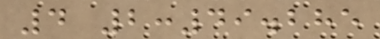4 2:49.285
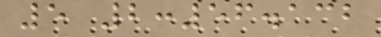5 2:56.132
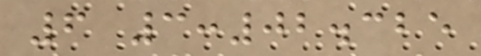6 3:02.325
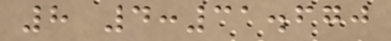8 4:31.670
